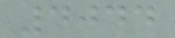4044
